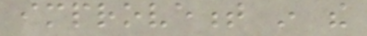improvement in the
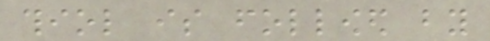thiol is followed by
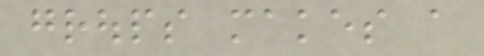groups makes a
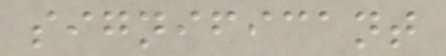significant
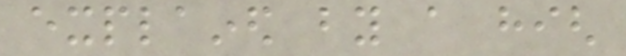explained by a high
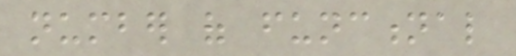number of functional
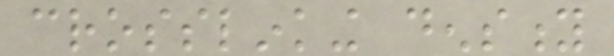crosslinking density
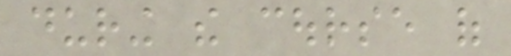during the course of
